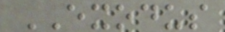EXODUS
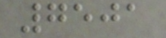7501
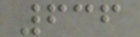636
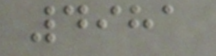4981
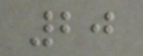20
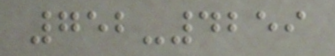752-4259
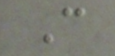C
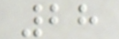28
